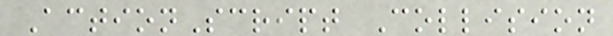ActionScript Collision
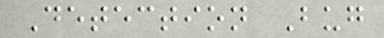Detection Bug
